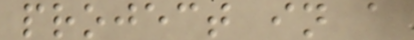project in a
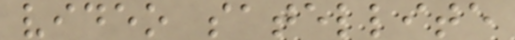video satellite
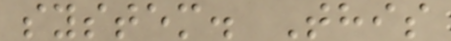system. This
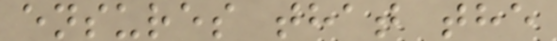ensures that the
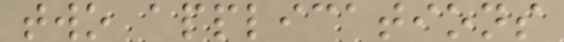two applications
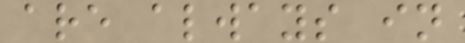are always in
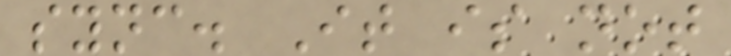sync. It is not
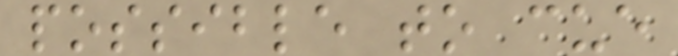possible to cue
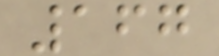167
